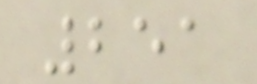251
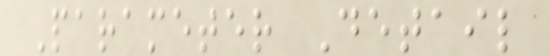Parameter Detail
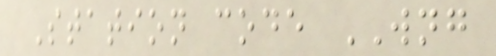Station code WNG
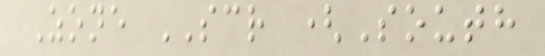Zone SCR (South
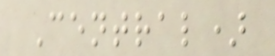Central)
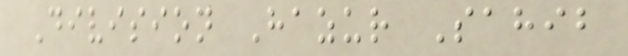Division Hazur Sahib
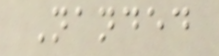Nanded
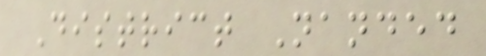District Nanded
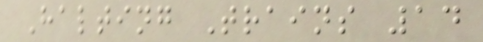Halting Trains 14
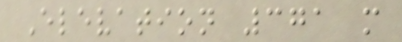Elevation 371 m
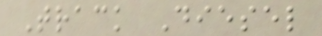Track Diesel
